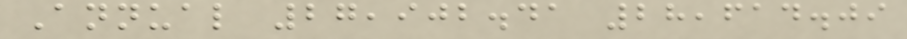Annual 27,902.41 28,614.09
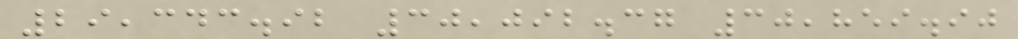29,343.92 30,092.37 30,859.90
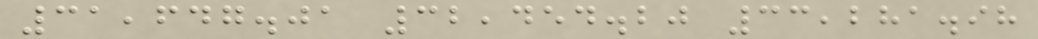31,647.01 32,454.20 33,281.98
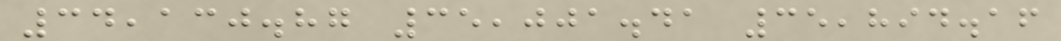34,130.87 35,001.41 35,894.16
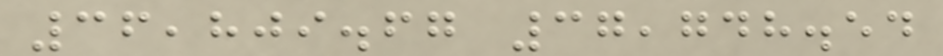36,809.67 37,748.54
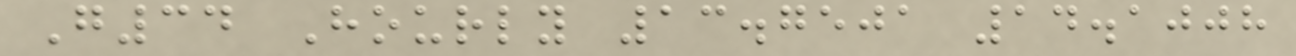G34 Hourly 13.7501 14.1008
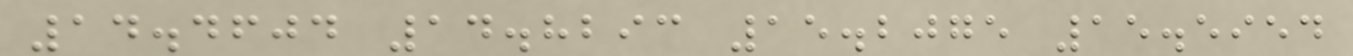14.4604 14.8293 15.2075 15.5954
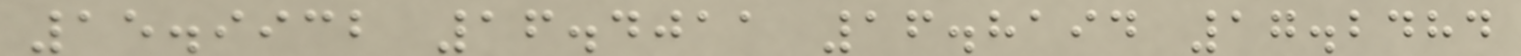15.9932 16.4011 16.8194 17.2484
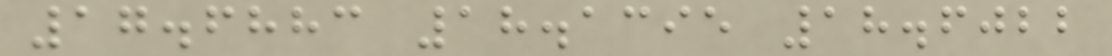17.6883 18.1395 18.6022
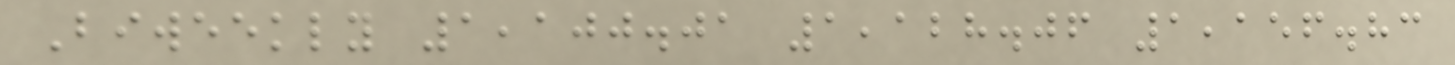Biweekly 1,100.01 1,128.06 1,156.83
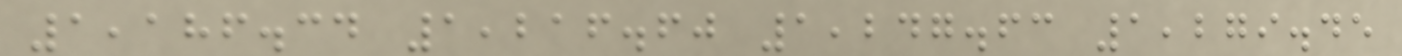1,186.34 1,216.60 1,247.63 1,279.45
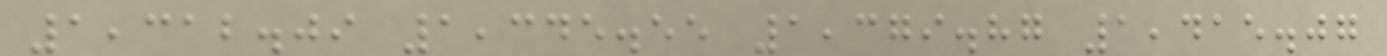1,312.09 1,345.55 1,379.87 1,415.07
